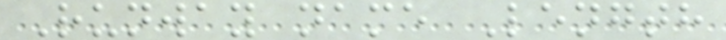Runway name Length
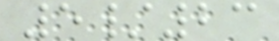5/23
